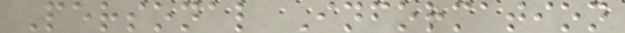Personal Information
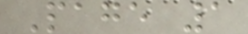Page 1
